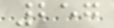257
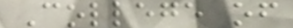College of
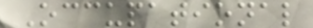Occupational
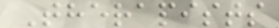Therapists
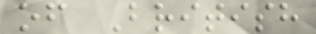of British
